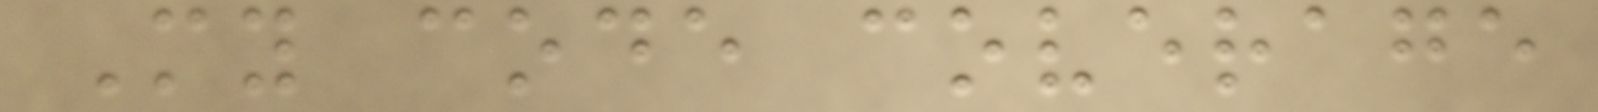My code coverage
